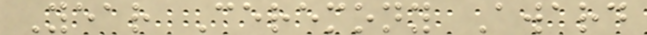Year Ceremony Award
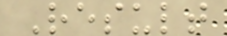Result
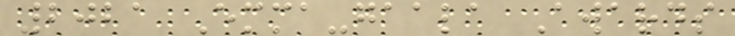2021 Emma-gaala Awards
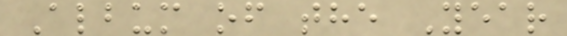Album of the Year
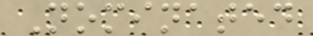Nominated
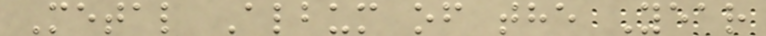Metal Album of the Year
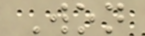Won
